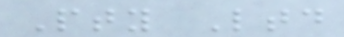Pty Ltd
